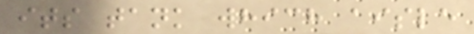its tank which aisle
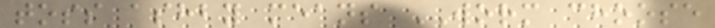toss ashby means WORM choose
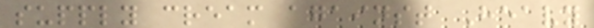supply cream against Heavy
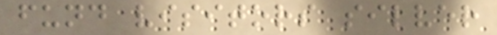fund visitors silver
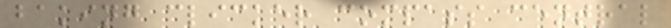baking clicker compass central
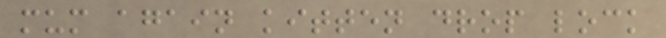mum again kitten drop lock
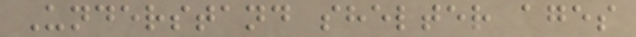Understand shelter ages
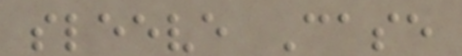sleeve Case
